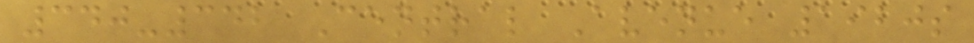340-342 Central Avenue 1920s
